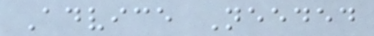Advice Needed
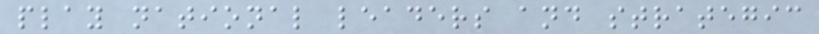play national leaders and strategic
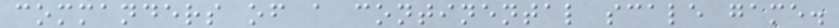commanders of a continental scale game.
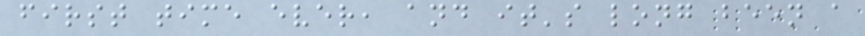first time ever, and it's long been a
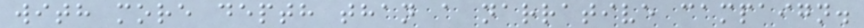with more depth than a narrative campaign.
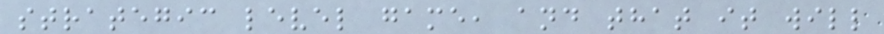strategic level game, and that it will
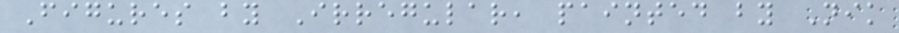Figures by Irregular, painted by Nik
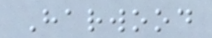Harwood
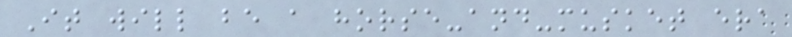It will be a horse-and-musket era
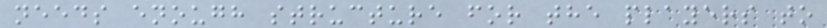needs enough structure for the players to
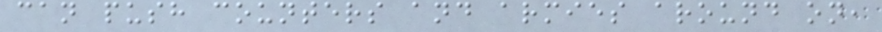can push counters and armies around on,
